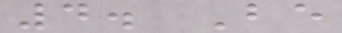4. Be
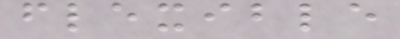flexible
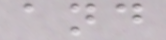and
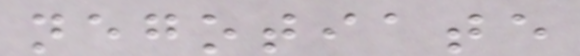negotiate
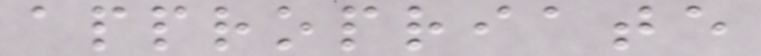appropriate
